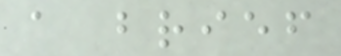a brief
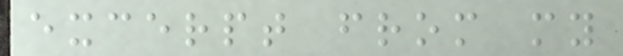excerpt from my
